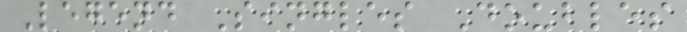Legend Singles Doubles
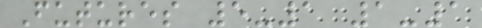Futures 5-1 1-1
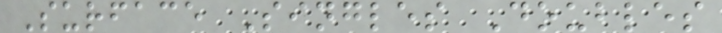Surface Singles Doubles
